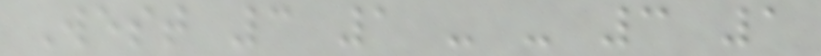West 3 1 - - 3 1
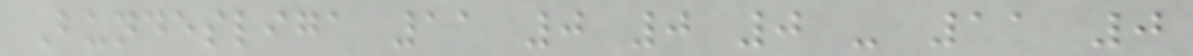Bundesliga 11 0 0 0 - 11 0
